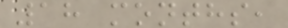18 months,
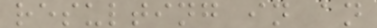resulting in an
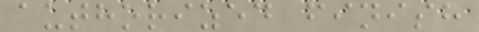authorized finish
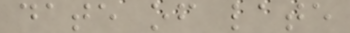date of late
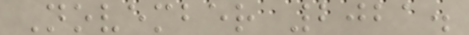November 2021.
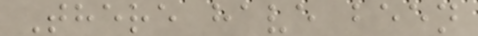There have been
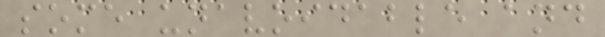some unavoidable and
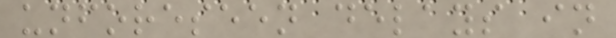unforeseen delays in
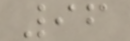96
